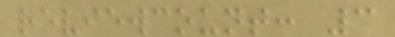reviewcount: 3
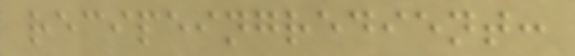recipeingredient:
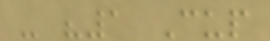- "1 Cup
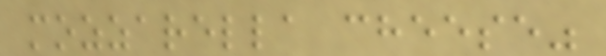mozzarella cheese"
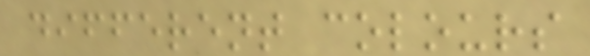different colours
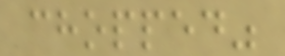chopped"
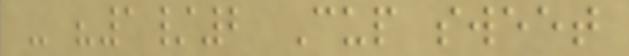- "1/2 Cup sweet
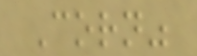Corn"
